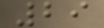29
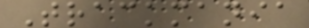Trackmania
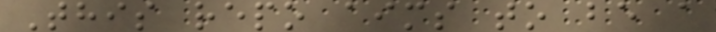This repo aims to be a
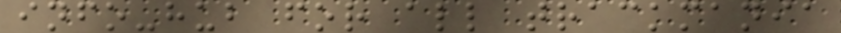info-hub for all trackmania
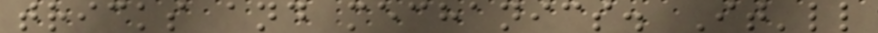tricks and mechanics. It'll
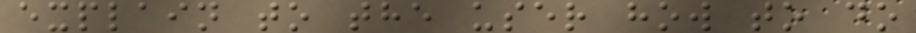explain to the user how to do
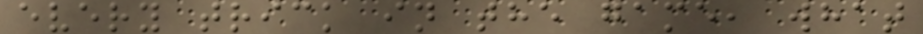every trick in the game, what
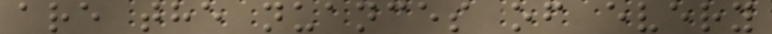are the nuances of every
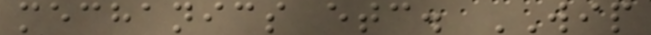mechanics etc. WIP
